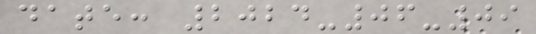date: 2024-06-09
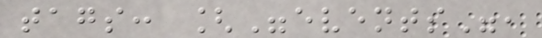tags: ["events",
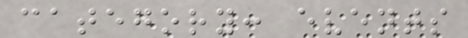category: events
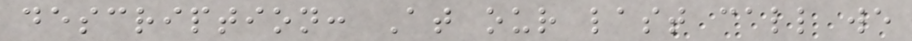description: At our last call we
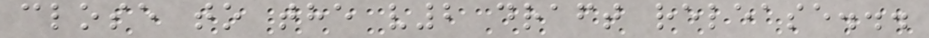close to the v2 draft release...
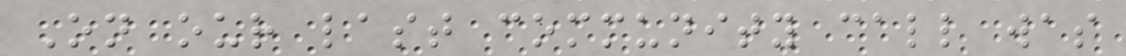On our last community call was
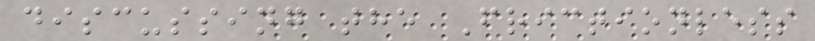discussing the Frictionless
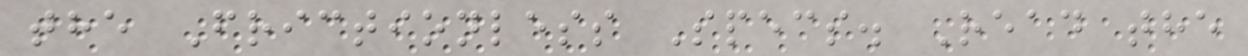the Frictionless Specs. Read the
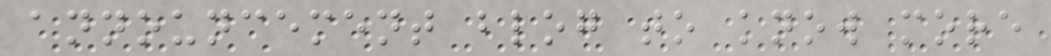announcement blog to know more
